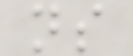ns
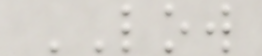LOW
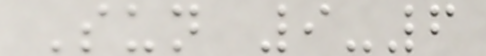Sun 9-6
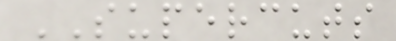SUPERCUTS
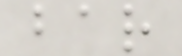bar
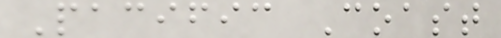Pacific Coast
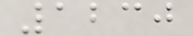1230
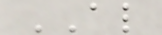AL
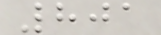801
